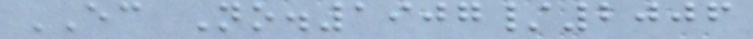EC No.1907/2006
